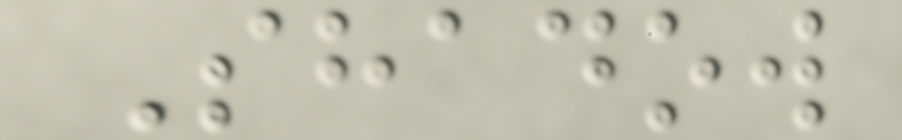Shadow
